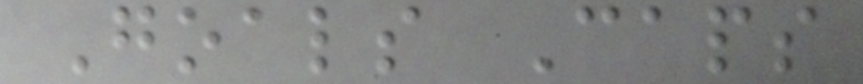Goals Caps
